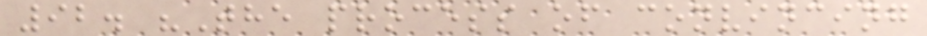92. "The process of convincing
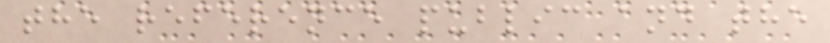the reference public and the
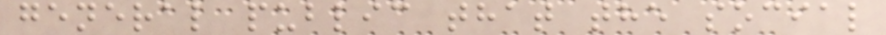general public that the social
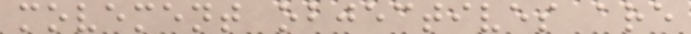movement objectives are
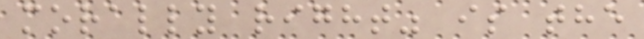morally right" is the
